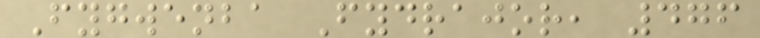Fygwenba Fydrajor, 476
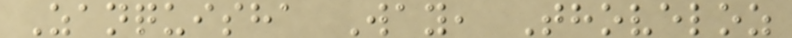Zanquisha Way, Thoveloz
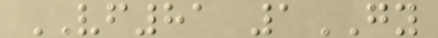VF81 1GY
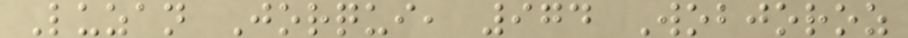Luzan Jorqui, 974 Wobjoroz
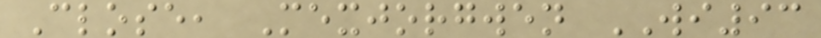Close, Mexjorgwen WI93
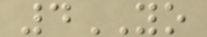4YO
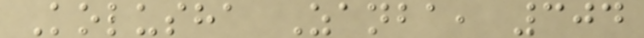Kolusha Zanba, 304
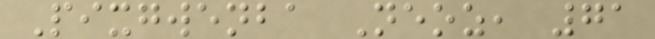Pixgwenba Neoz, 71
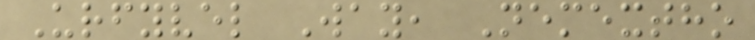Urfyvel Way, Nemextho
